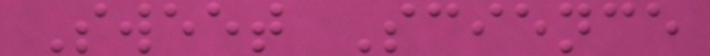Sweet Science
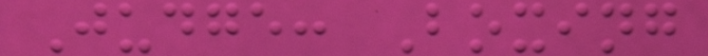Judge: Boxing
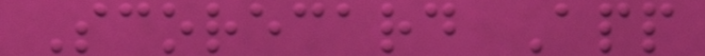Scorecard App
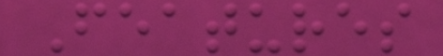Features
